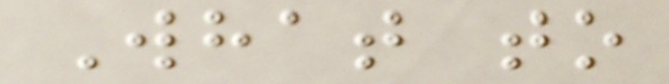What to
